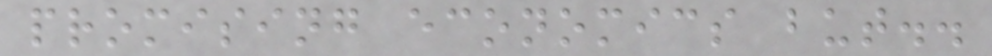promising economics but..
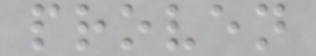proven
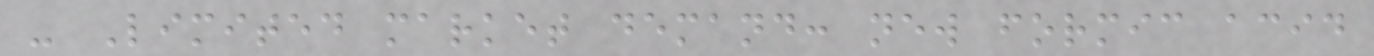- Limited market demand: new formic acid
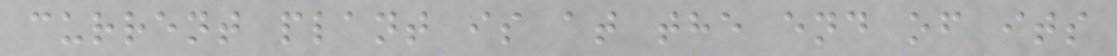current plant is at the end of its
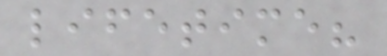lifetime?
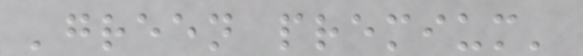'green premium'
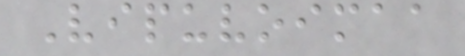Vipuvoimaa
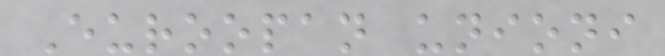Euroopan unioni
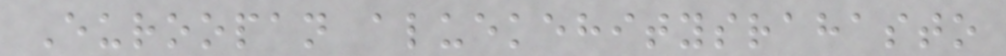Euroopan aluekehitysrahasto
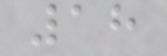18
